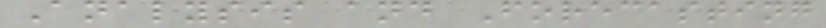Analysis and Forecasting
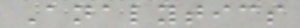Analytics
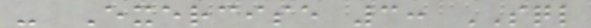- Exercise 3: SQL
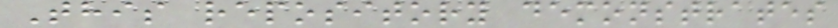This repository demonstrates
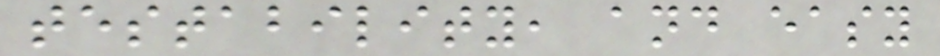testability, and easy
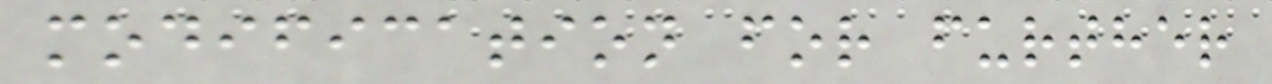modification for further
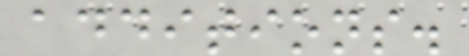additions.
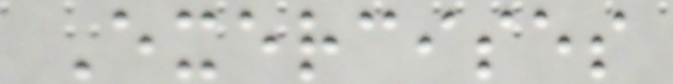Exercises
